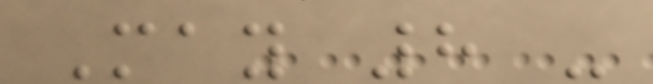May 8 -
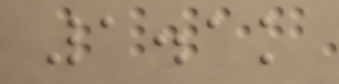1.1k
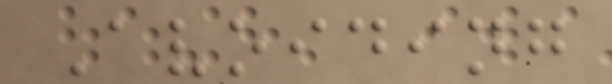Avoiding
